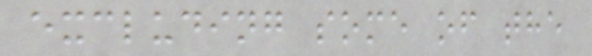excluding some of the
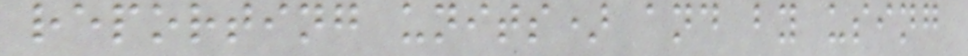reporting units) and by using
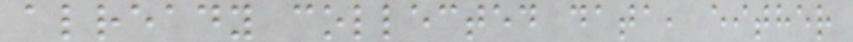already collected data, either
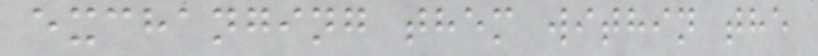exchanging them within the
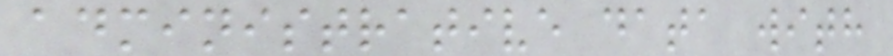administrative data with
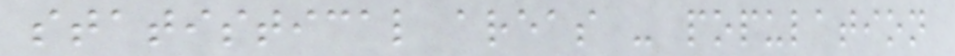statistical areas - population
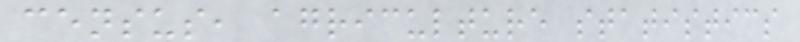census, agriculture statistics
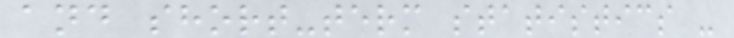and short-term statistics -
